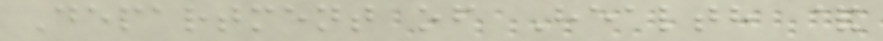Department of Health &
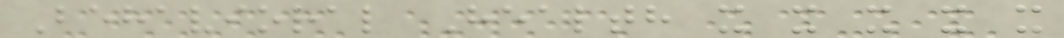Behavioral Health x x x x x
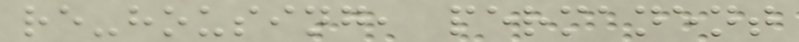re-housing, permanent
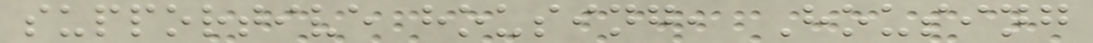supportive housing, Housing
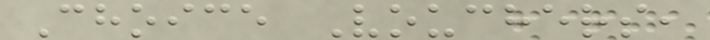Choice Vouchers,
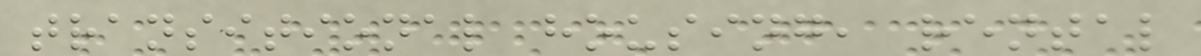transitional housing, rental
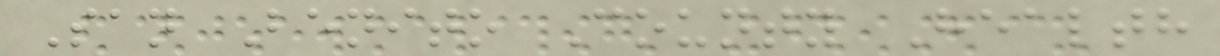San Benito County Health
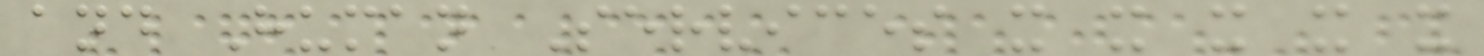and Human Services x x x x x
